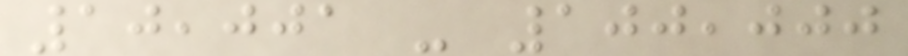10,001 - 100,000
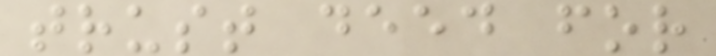trust deed for
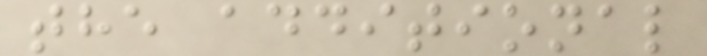the additional
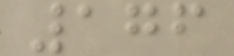176
